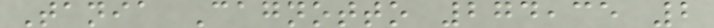Tania Cagnotto 274,35 2
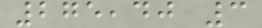275,40 3
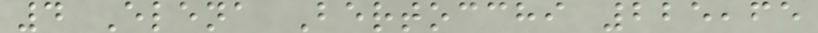4 Elena Bertocchi 225,65
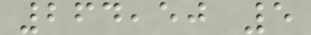264,50 5
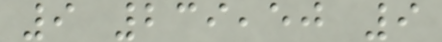9 239,50 9
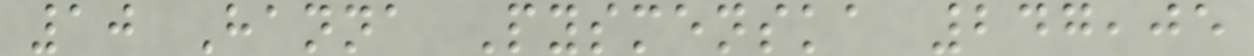10 Hanna Pysmenska 247,05
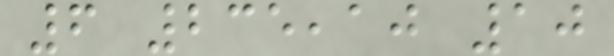6 235,10 10
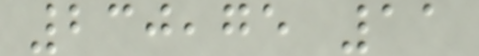230,75 11
